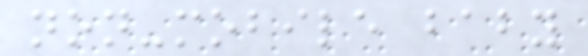non-mobile baby
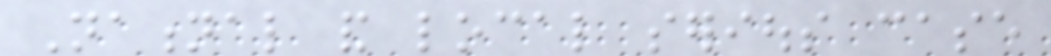National and local serious case
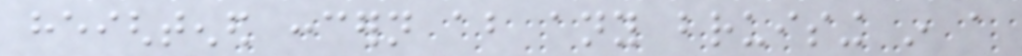heightened concern about any bruising in a
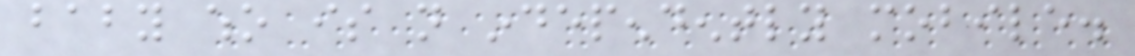baby who is not independently mobile.
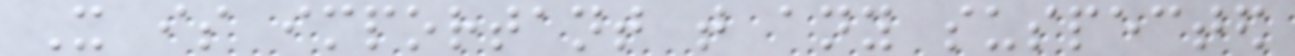It is important that any suspected
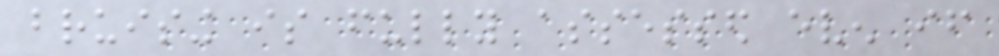bruising is fully assessed even if
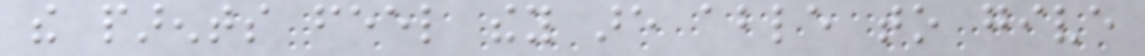the parents feel they are able to give
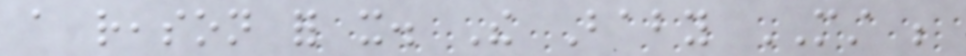a reason for it. The Baby MUST be
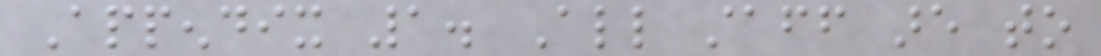Appendix 1. All staff are to
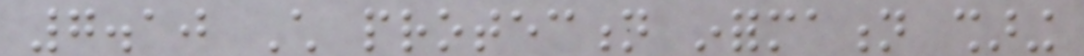7.10 Child protection information sharing
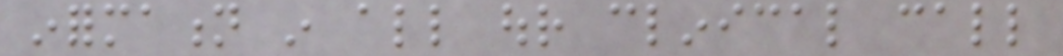information in all our clinical call
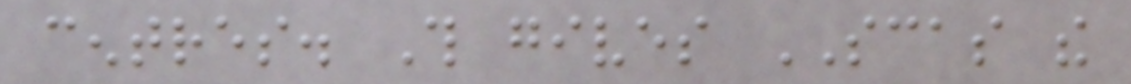centres. This gives SCAS the
